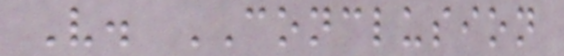V. CONCLUSION
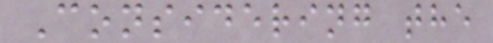Considering the
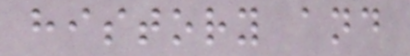history and
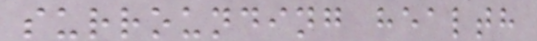surrounding health
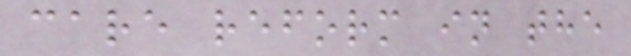care reform in the
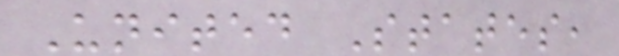United States,
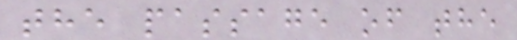the passage of the
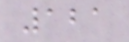121
